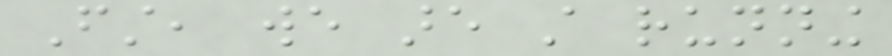First, we are still running
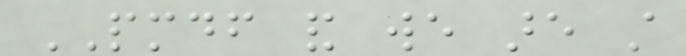PMDF and we are still
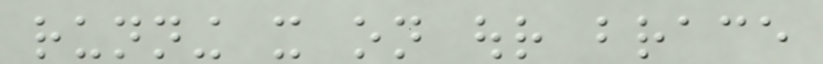running it on our brace
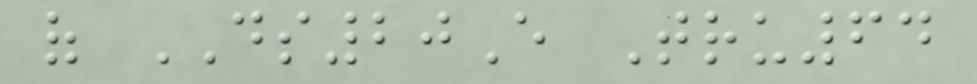of DS20E Tru64
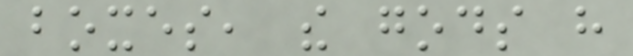boxes, the gods have
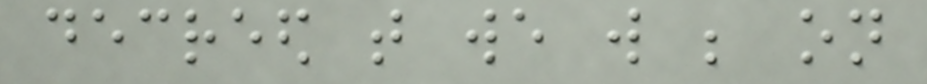decreed that we will be on
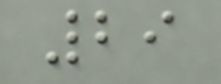29
